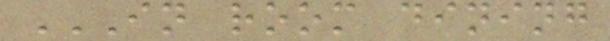IN ROOM DINING
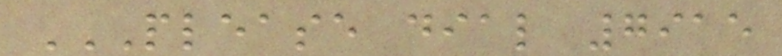PLEASE DIAL 7915
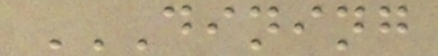DINING
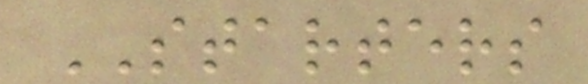STARTERS
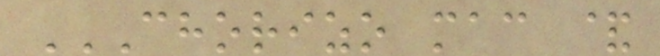CHORIZO MAC &
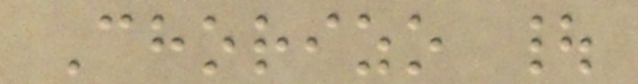Chorizo |
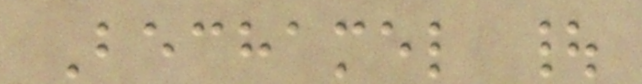Bechamel |
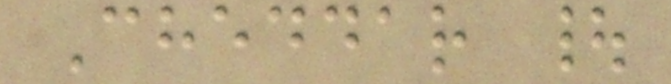Cheddar |
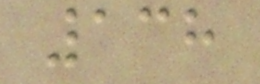138
